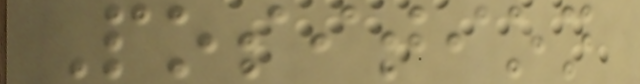Position
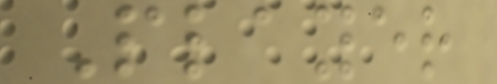Player
